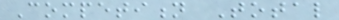Competition Total
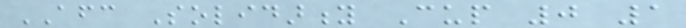AFC Solidarity Cup 0 1
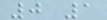0 1
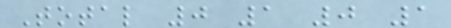Total 0 1 0 1
